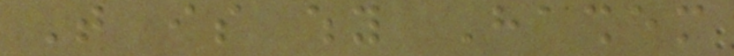That is why Hashem
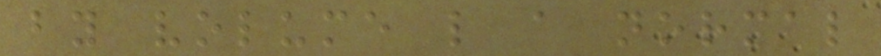by volume like a normal
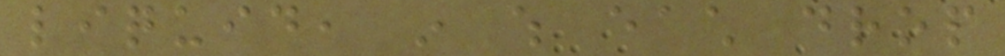liquid, in which each drop
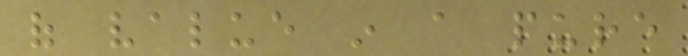of value in a pure
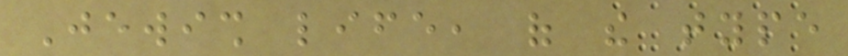Jewish life, of the type
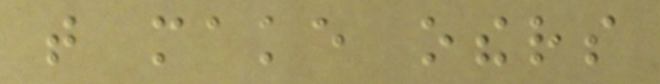that make others
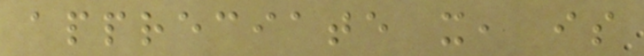appreciate it, is
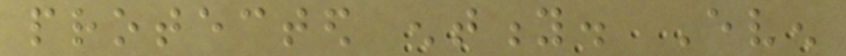protected entity. Even
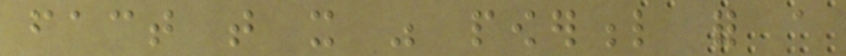fact that it was powerful for a
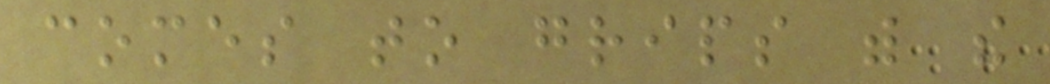comes to grips with the
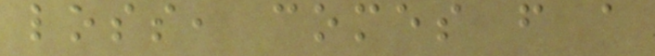loss, comes from a
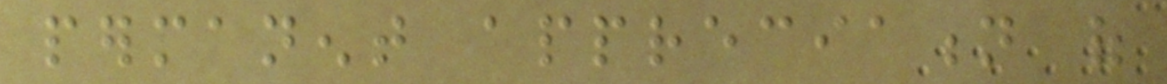permanent appreciation of
